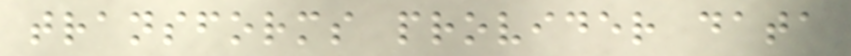transforms provider data
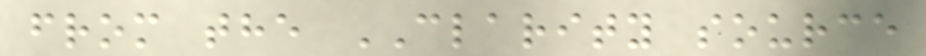from the CLARITY source
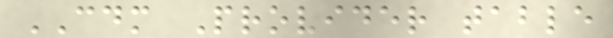CDM Provider table
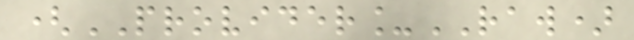(PROVIDER_RAW)
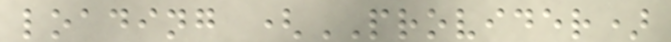loading (PROVIDER)
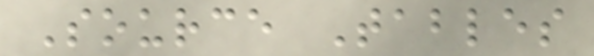Source Tables
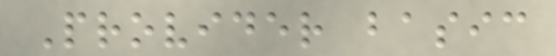Provider basic
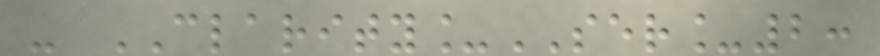- CLARITY_SER_2:
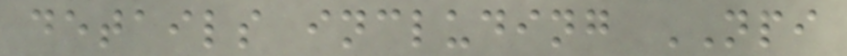details including NPI
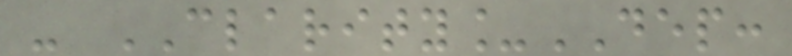- CLARITY_DEP:
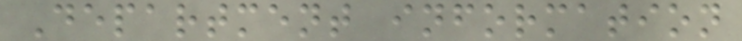Department information
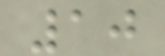10
